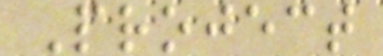Project
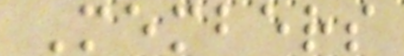Members
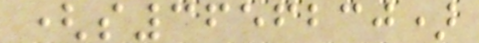(s3656230)
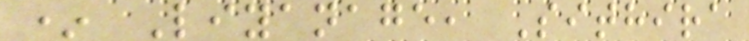* Liyanage, Sithira
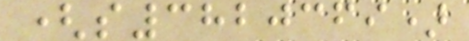(s3820369)
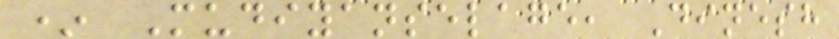* Mudiyanselage, Dinesh
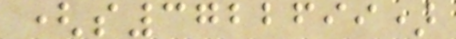(s3722699)
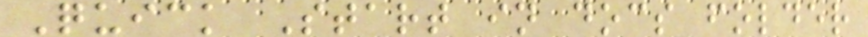Quick Start in docs folder
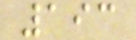193
